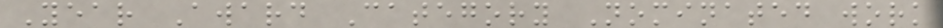Year Award Category Nominated work
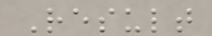Result
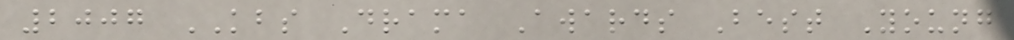2007 KBS Drama Awards Best Young
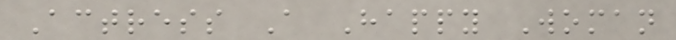Actress A Happy Woman
